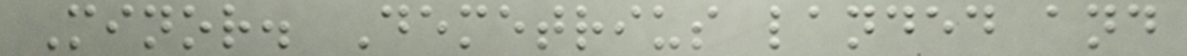Minor. Demetrius landed and
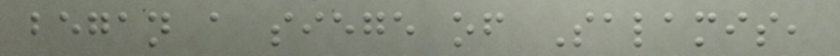began a siege of Salamis,
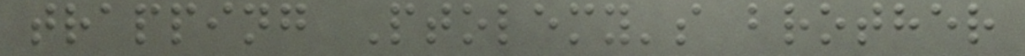trapping Ptolemy's brother
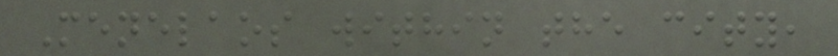Menelaos within the city,
